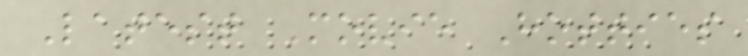Latest Movie Hotties
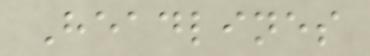Headlines
